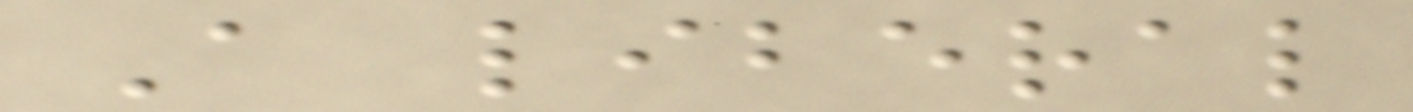A liberal
